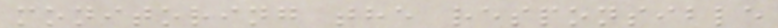monitoring the responsible
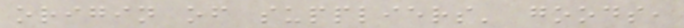origin of suppliers' goods,
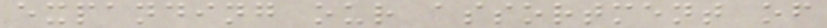expanding our assortment of
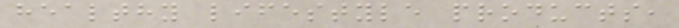healthy lifestyle products,
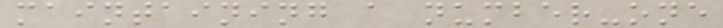maintaining a number-one
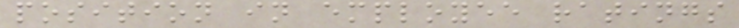position in employee ratings
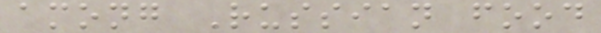among Russian food
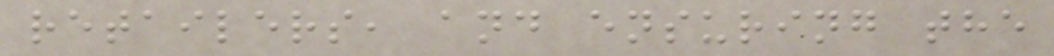retailers, and ensuring the
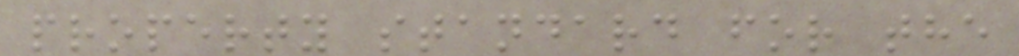property standard for the
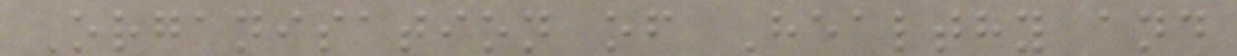Organisation of Healthy and
